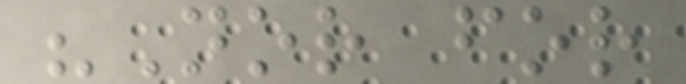"Nor for
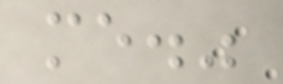me."
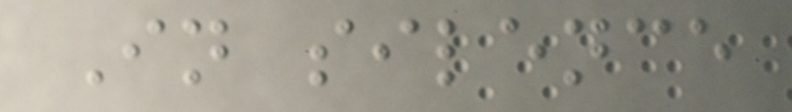In silence
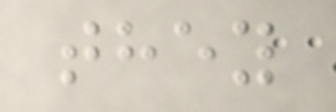they
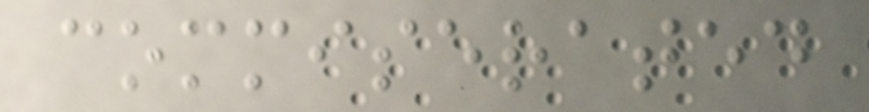commiserated
